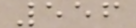556
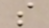s
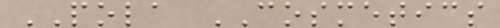POLA COSMETICS
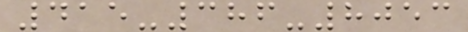415-386-8053
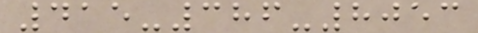415-386-8053
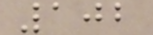102
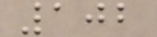102
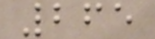265
